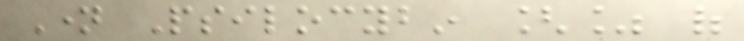Name Psilocybin [% of
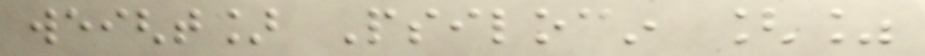weight] Psilocin [%
